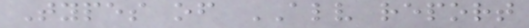Types of ALV report
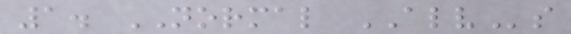1. NORMAL ALVs
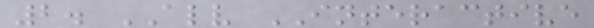2. ALV INTERACTIVE
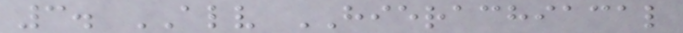3. ALV HIERACHIACAL
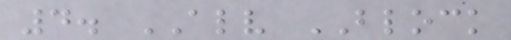4. ALV BLOCK
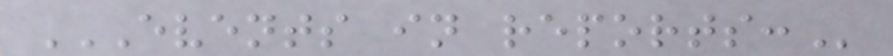EVENTS IN REPORTS:
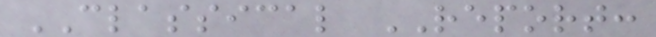CLASSICAL REPORT:
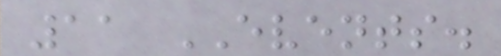11 EVENTS.
